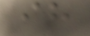ih
